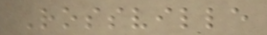Rossville
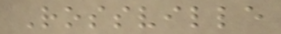Rossville
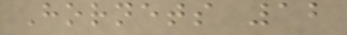Hornets 12
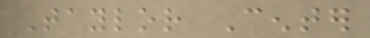Taylor Center
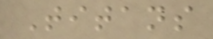Titans
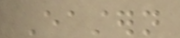Eastern
